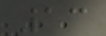13
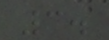3.
